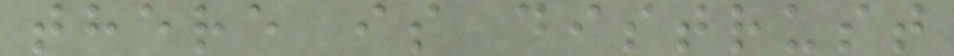there is distrust
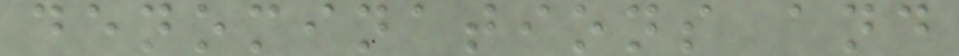denominations and
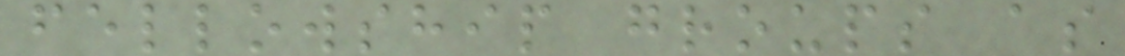fellowship groups as
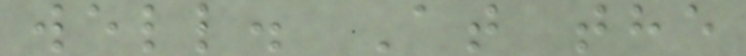well. At the
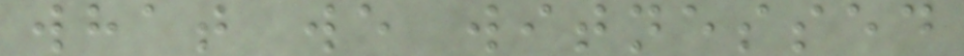what we witnessed
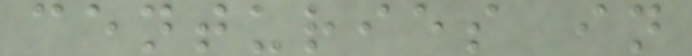centuries in
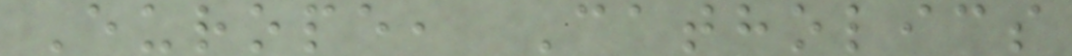Europe, Catholics
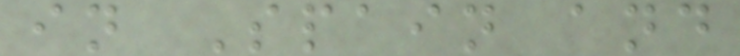in Spain and
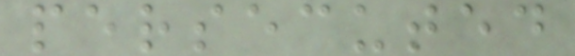persecuted
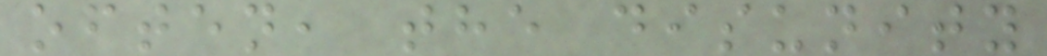often, the disunity
